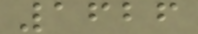1626
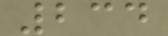234
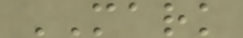MARK
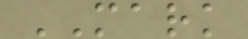MARK
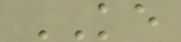KE
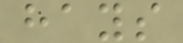hays
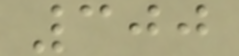300
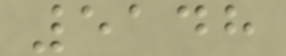5148
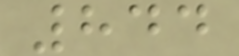844
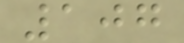107
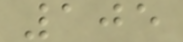105
